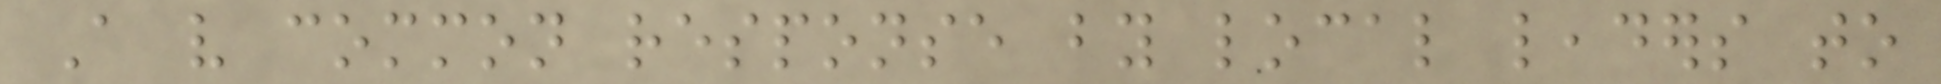A very common response by local leaders to
